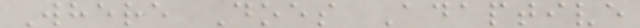Where Does Adaptive
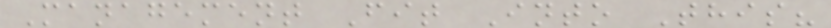Management Fit Into This?
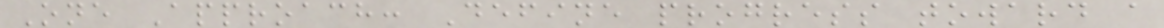One Approach: Define progress toward a
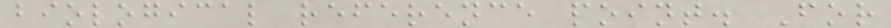biological reference point. For
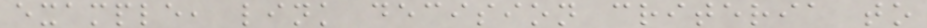example, link decision criteria to
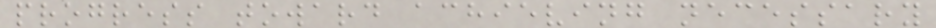progress toward achieving necessary
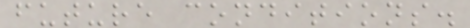future conditions.
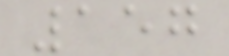157
